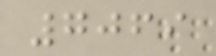7069
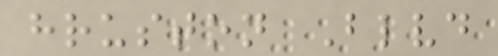hruston Blvd
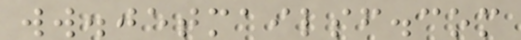ww.jetmailsf.com
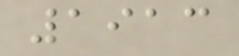1913
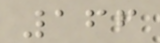166
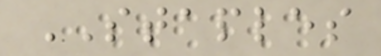STAPLES
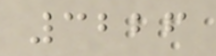3226
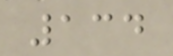134
